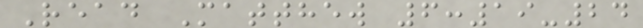Read Matthew 6:19-24
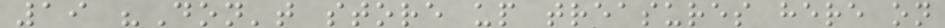19 "Don't store up treasures here on
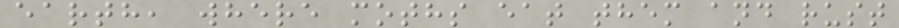earth, where moths eat them and rust
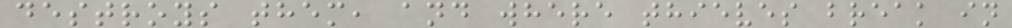destroys them, and where thieves break in
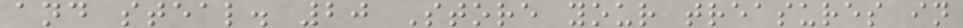and steal. 20 Store your treasures in
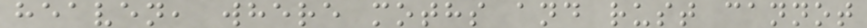heaven, where moths and rust cannot
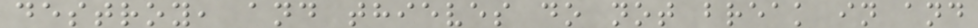destroy, and thieves do not break in and
